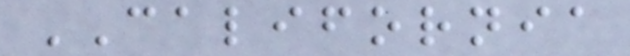CALIFORNIA
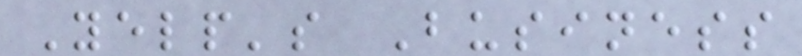Yelp's Business
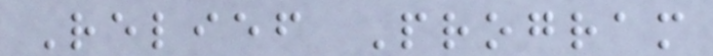Relief Program
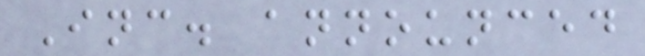Inc. announced
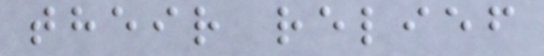their relief
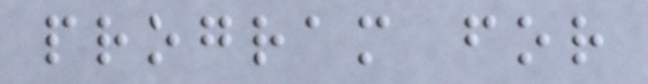program for
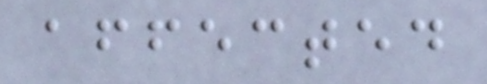affected
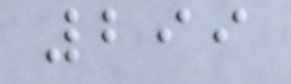299
